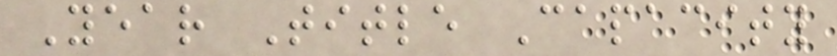Year Title Capacity
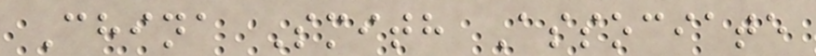China Smith Associate
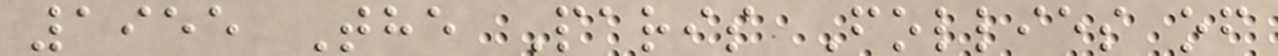1955 The Paris Follies of
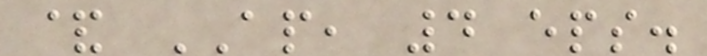& AP, 4 eps.
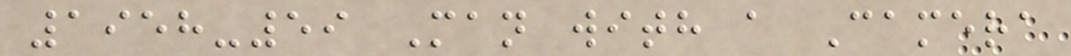1958-59 Man with a Camera
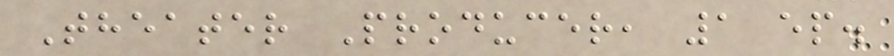Theater Producer, 1 ep.
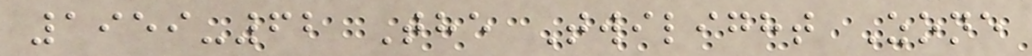1959-62 The Twilight Zone
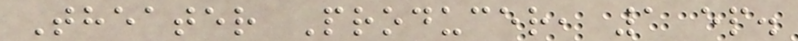Theater Producer, 1 ep.
